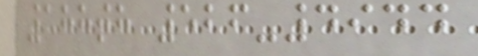188th 526-4944
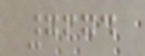7674
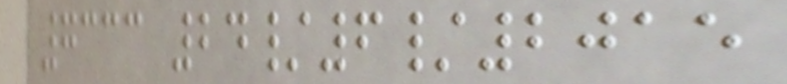7333 24/6/2015
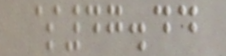$47.44
